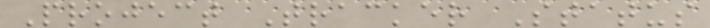Project Tracker Status
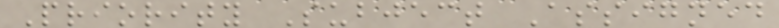Priority Subject Assigned
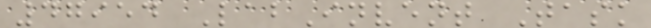47954 LabInvent Task
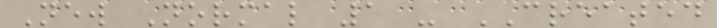New Normal 1 - CREATED
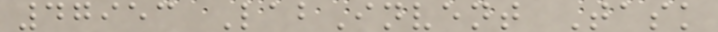47953 LabInvent Task
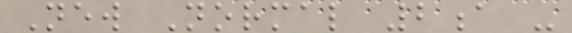New Normal 2a -
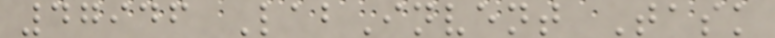47946 LabInvent Task
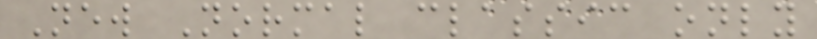New Normal classic only
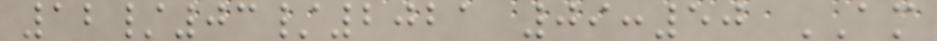12/03/2021 09:50 AM
